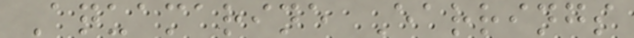Aquamarine Earrings
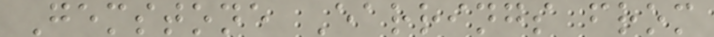Gemstone Earrings from
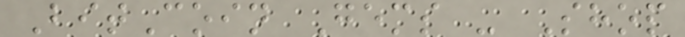BitCoin Gems - Shop
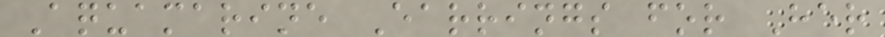Aquamarine Earrings for Her
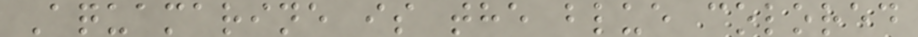Aquamarine is the blue colored
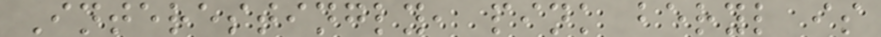Interestingly, pink beryl is
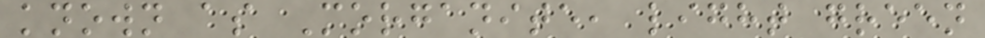known as Morganite, light green
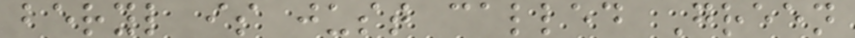beryl is just called Green
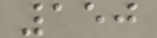150
